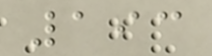193
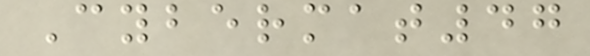Cybermat47
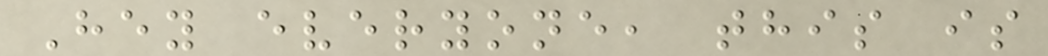Hey everyone, this is
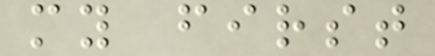my first
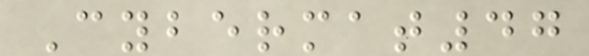Cybermat47
